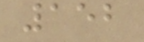152
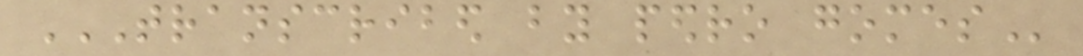TRANSCRIBED BY PEDRO GOMES
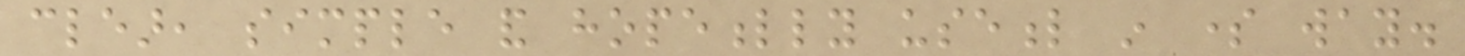clear, simple and hopefully useful in some way.
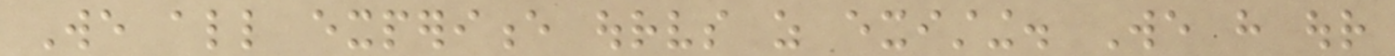We all experience ourselves as existing. We have our
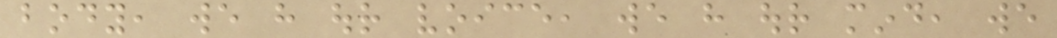body, we have our voice, we have our mind, we
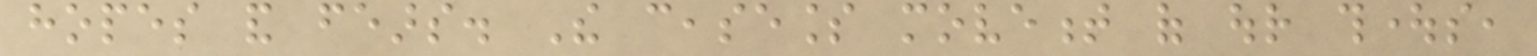hopes and fears. The ceaseless movement of our thoughts,
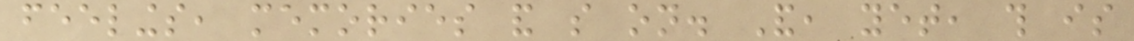feelings, memories and so on. And, yet, this is
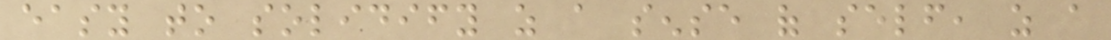easy to solidify as a sense of self, as a
